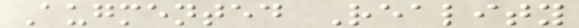Augmented Reality
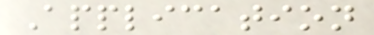Application
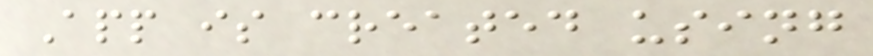App is created using
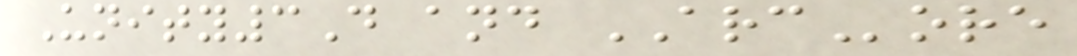Unity3D and ARCore
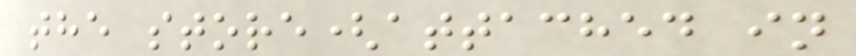the store(attached in
